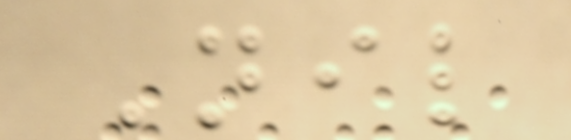Nil
